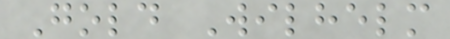Gold Wilhelm
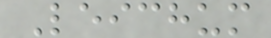Leichum
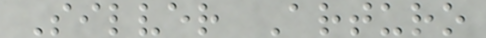Silver Arturo
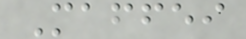Maffei
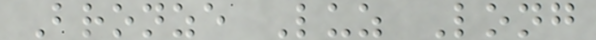Bronze Luz Long
